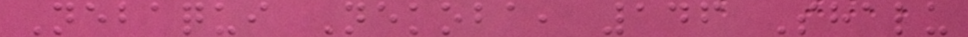Nebaqui Nekoba, 146 Shalu
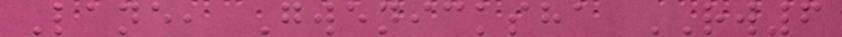Lane, Gwenicksha RW6
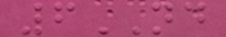6ND
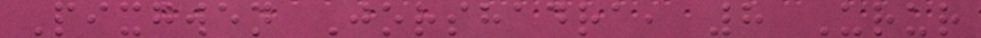Pixgwen Jorshadra, 8 Urur
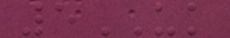5UK
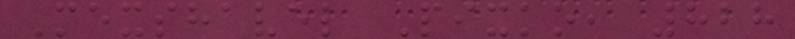Mexshavel Pixko, 828
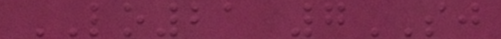LO21 7SJ
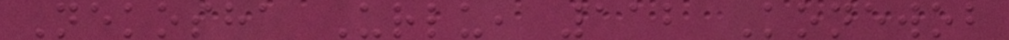Nekosha Urlu, 112 Konewob
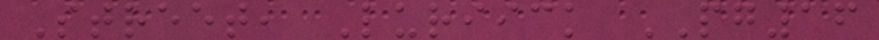Street, Luriick PG16
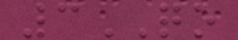3QO
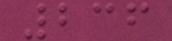236
